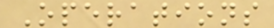Operations
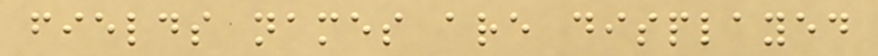fields names are displayed
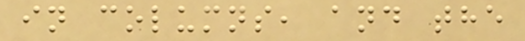in columns, and the
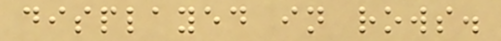displayed in rows.
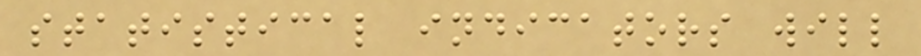statistical indicators will
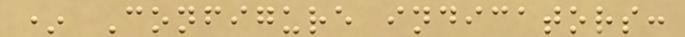* Configure indicators:
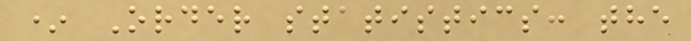* Order statistics: the
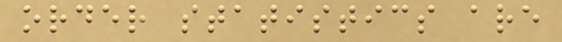order statistics are
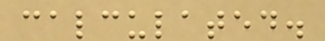calculated.
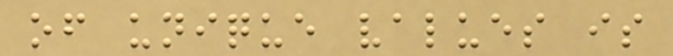of unique values is
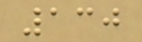130
